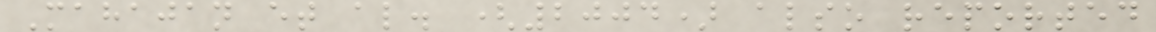Mahajan et al. (2004) also reported
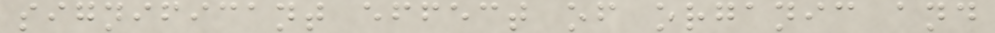significant effect of organic and
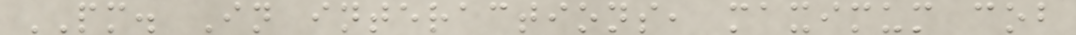PM. In interactions, maximum cob
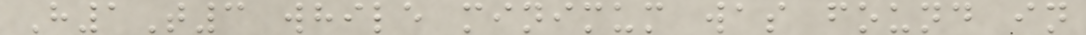H1T3 while minimum was found in
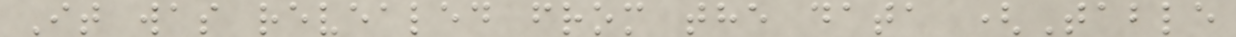It was revealed from the data (Table
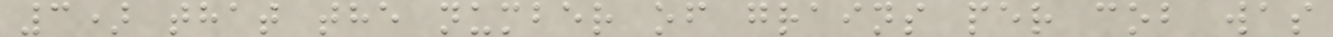3) that the number of grains per cob was
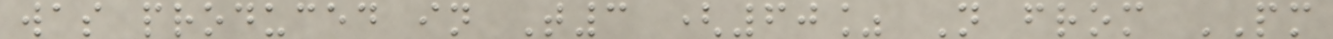was produced in T3 (60% N from PM
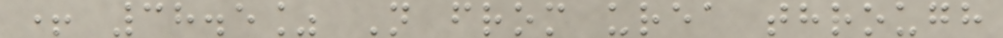+ 38.5% N from urea through
